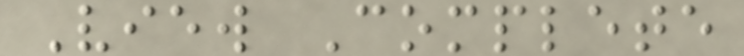View Complete
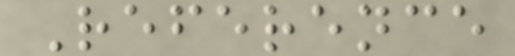Reference
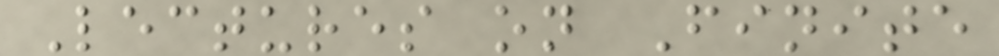Lectures on Finite
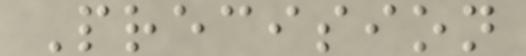Precision
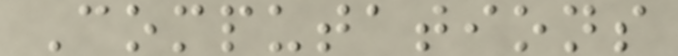Computations
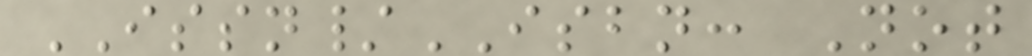ISSN/ISBN: Not
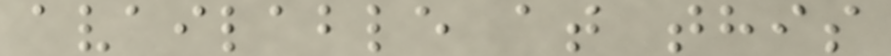available at this
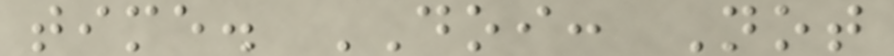time. DOI: Not
